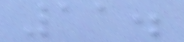11.
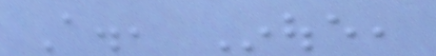A., Inoue,
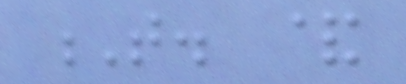T. &
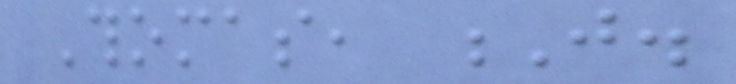Thomas, J.
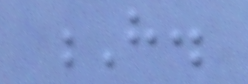H.
